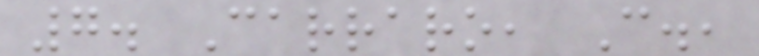7. Carraro, C.,
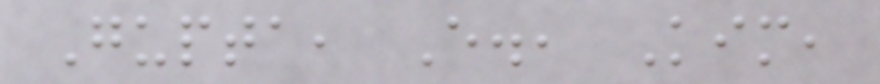Gupta, E., Kim,
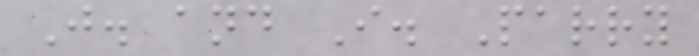J. and I. Parry
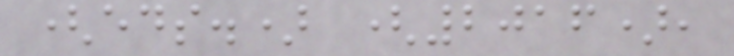(eds.) (2016),
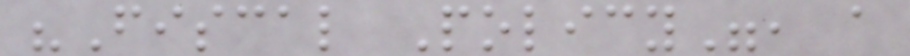"Fiscal Policy", a
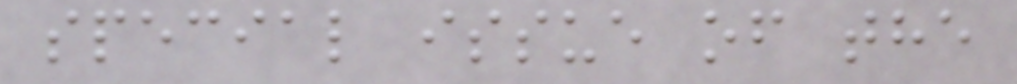special issue of the
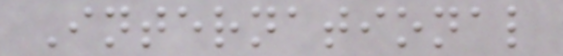International
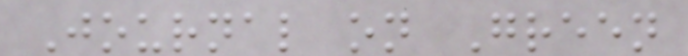Journal on Green
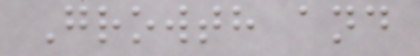Growth and
